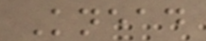Knead
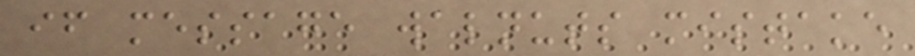if message walnuts mistake
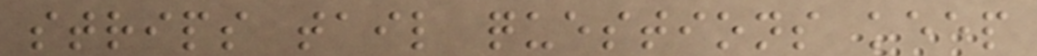strips tail questions keep
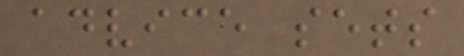advice sets
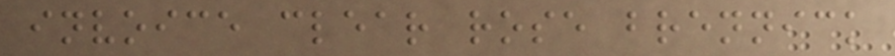invoice clear rose brennick
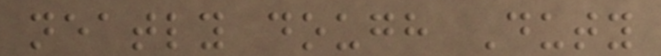neatly dough Duty
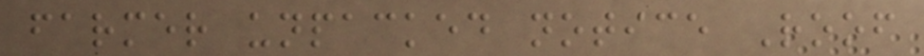farmer unpacked notice Roof
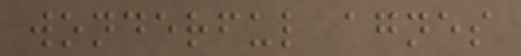wonderful agnes
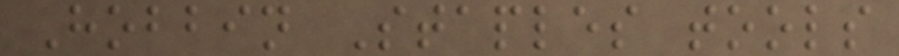Hobbin Staples tools
